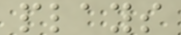plays
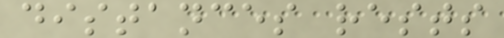distances rests
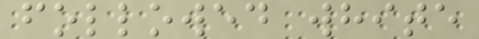followed white
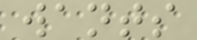wants
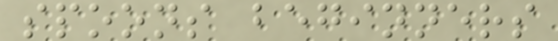spoons beginners
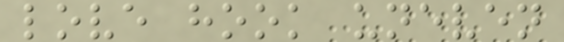love hook uneven
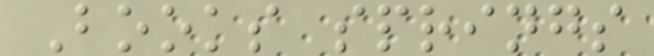Books springs
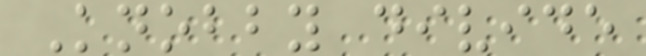Knobby divide
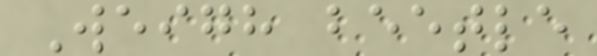Weigh beetle
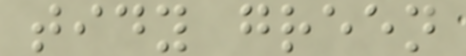tidy green
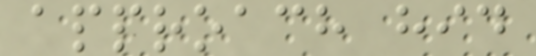approach hid
